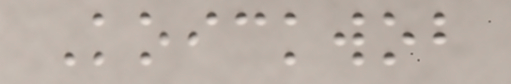Koickwob
